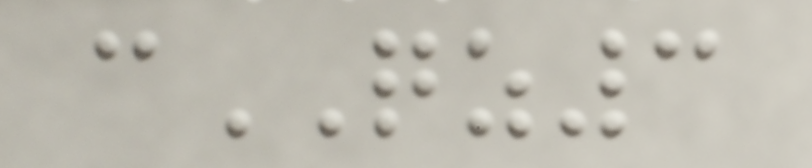cQZ3
